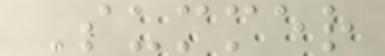Summer
